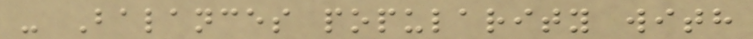- Balances popularity with
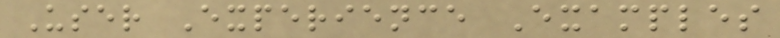User Experience Examples
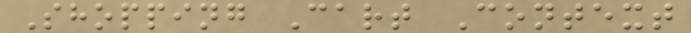Shopping Cart Context
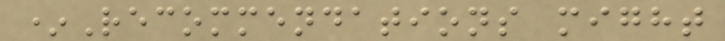*Recommendations might
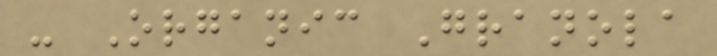- Organic Granola
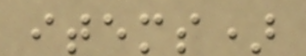items)
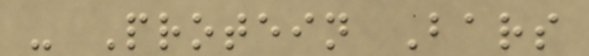- Protein Bars
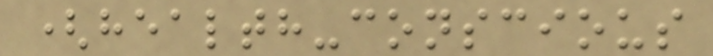(health-conscious
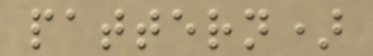pattern)
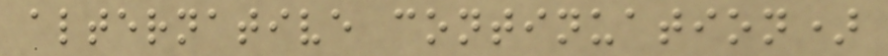alternative continuation)
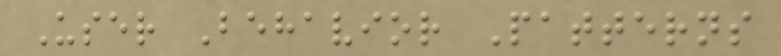User Behavior Patterns
